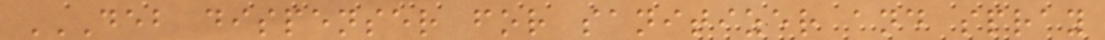DEB DISPENSER FOR SANITIZER AND SPRAY
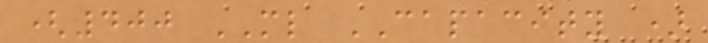(400 ML CAPACITY )
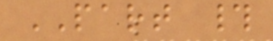PART #
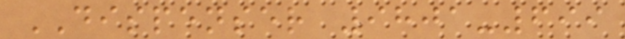DISPENSER 9801-699
